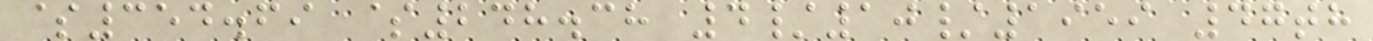$354.69 $248.38 4/10/1959 47th
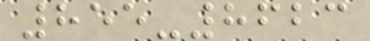855-8623
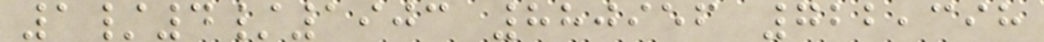1/4/1903 880956 722,398
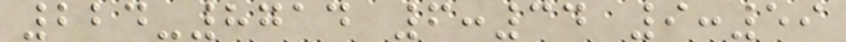224-8714 6:34 9:59
